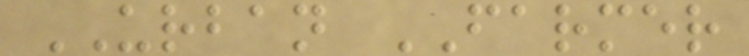URBAN FARMER
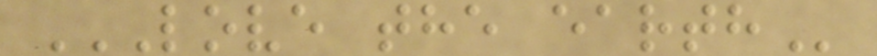LOVE THE EARTH
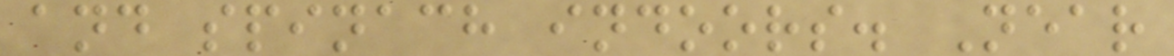and spinach indoors. Near
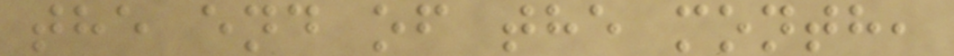the end of the month,
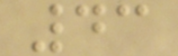43
